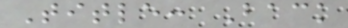Title: Back
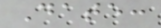Date:
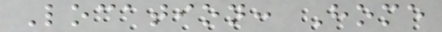Location: Home
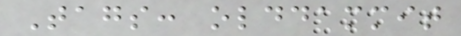Tags: olddammit
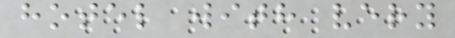hotel with very
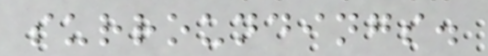surroundings.
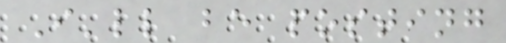I'll be posting
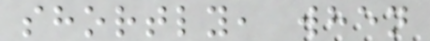shortly, when
